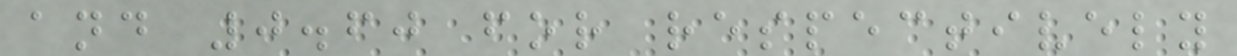and 0.60 for respectively
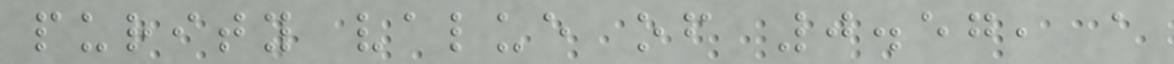purity value of 0.57, a
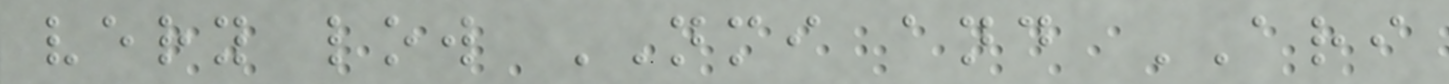very low NMI and ARI
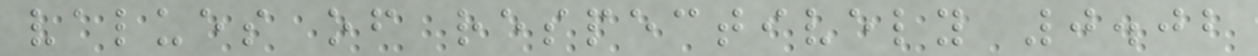values of respectively 0.02
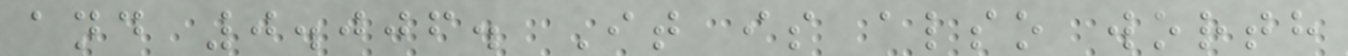and 0.006. It is also worth
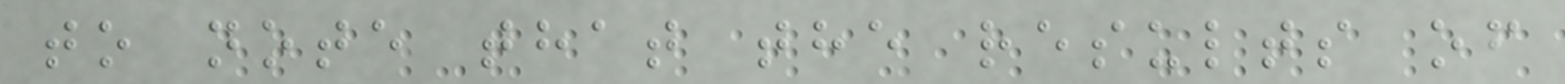to note that the results of
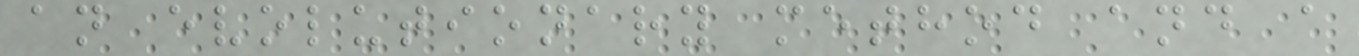an evolutionary method and a
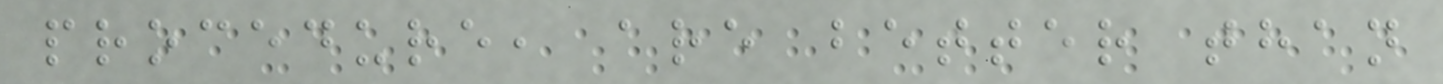procedure, are better than
